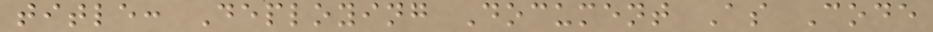title: Deploying Document As Code
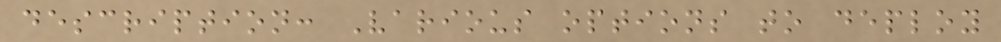description: Various options to deploy
